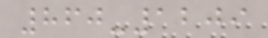860-1209
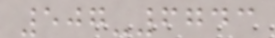507-6743
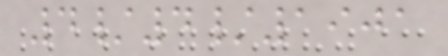4/4/1901
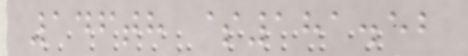146th $181.52
